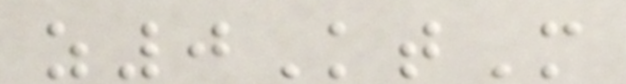z0KtM
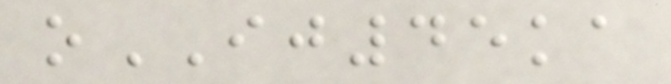oIJ45ka
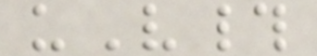uV#
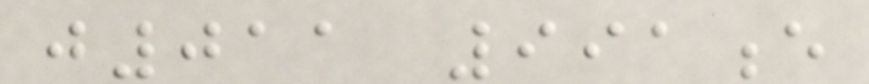j011 991e
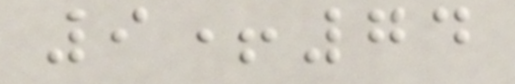9+74
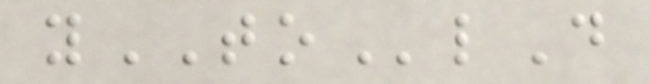yTOlD
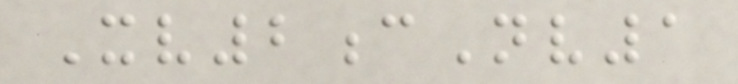Xv2cNv1
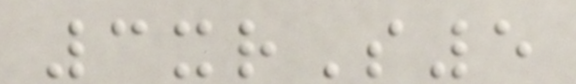3xrS5
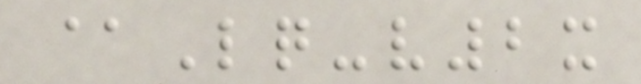@Lq-v2x
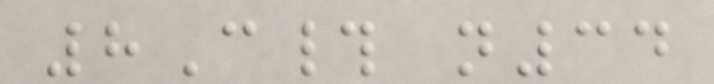8C# n34
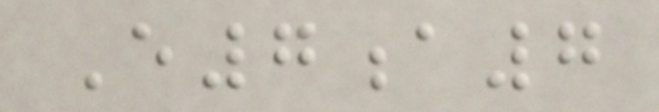E7a7
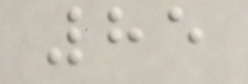85
